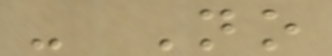- No
